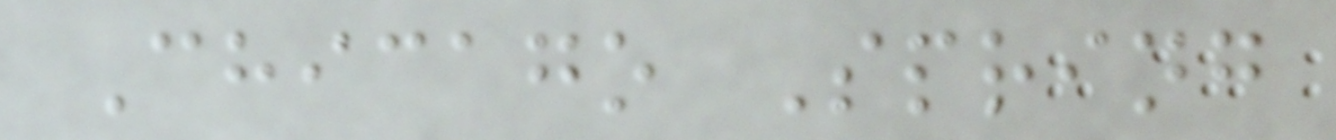Chicago Spring
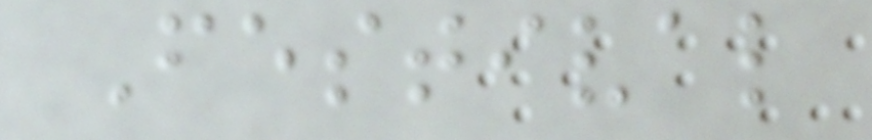Festival
